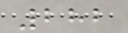282
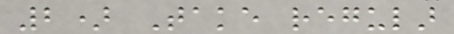2) Take regular
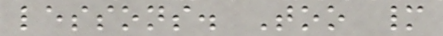lessons. Too many
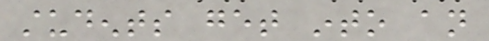students get into an
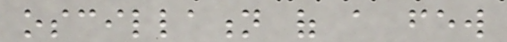oscillation of a few
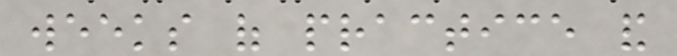weeks of practice and
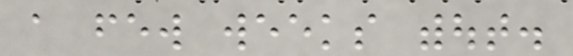a few weeks without.
